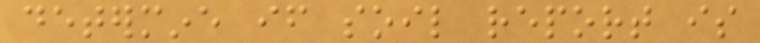determine if soil report is
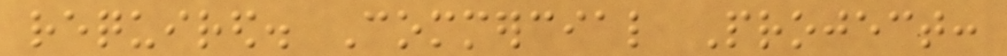required. Commercial Project:
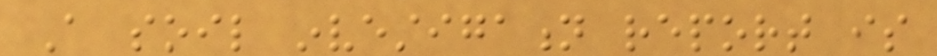A soil investigation report is
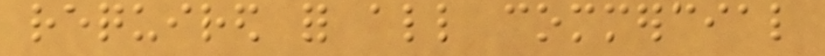required for all commercial
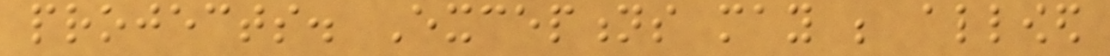projects. Exceptions may be allowed
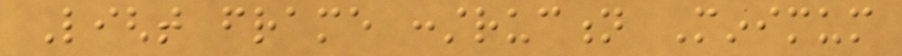Light frame construction Minimum
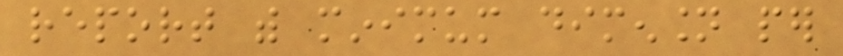report with minimum dimension per
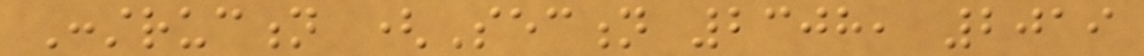Construction (Section 2308, 2019
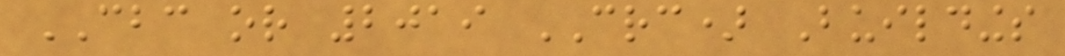CBC or 2019 CRC) Buildings
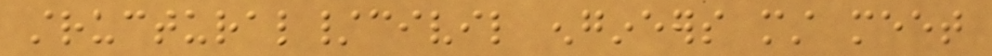structural/civil engineers must meet
